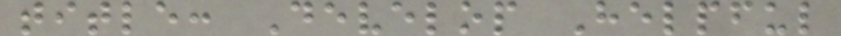title: Develop Helpful
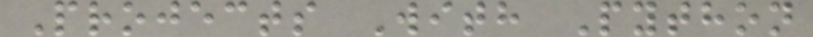Projects With Python
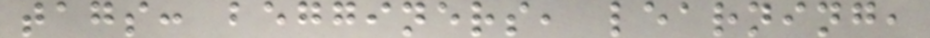tags: begginers, learning,
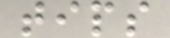tips
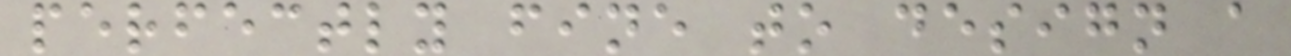perfectly fine to design a
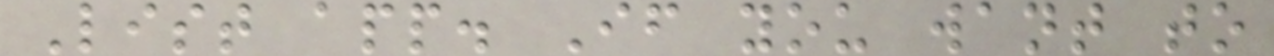List app. If you want to
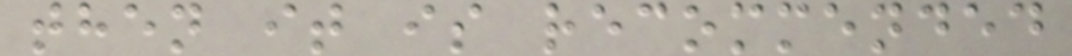then it is recommended
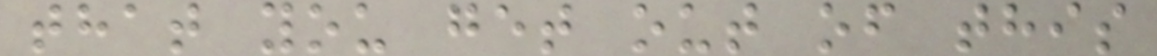that you get out of this
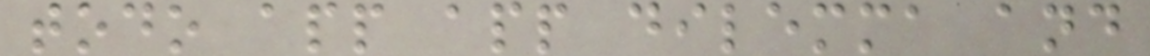todo app app dilemma and
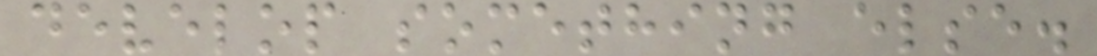develop something else.
